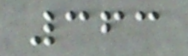363
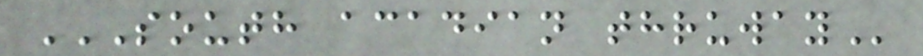SOUTH ACADIAN THRUWAY
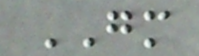GM
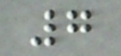7
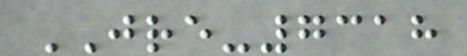JRE-7318
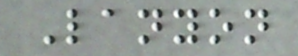Lanyon
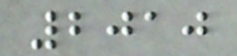2010
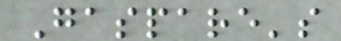Gaspare's
